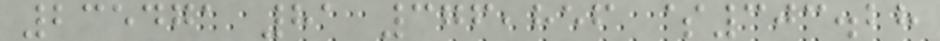235471 81 376,856 $303.28
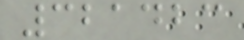321423
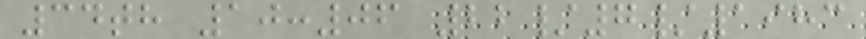34th 10:06 22/7/1983
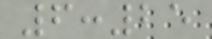6:25
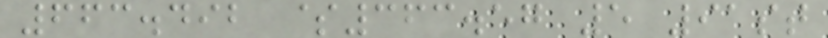663.492 $363.57 5 91st
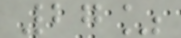27%
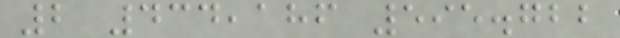2 434,186 595.722
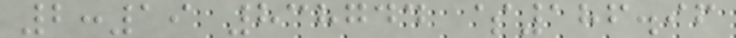2:19 838744 $186.96
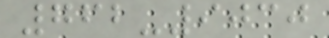762-9030
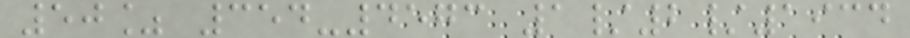50% 354-4573 1/2/1934
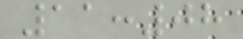11:08
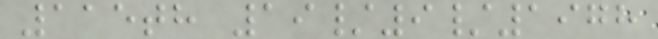115th 19/9/1978
